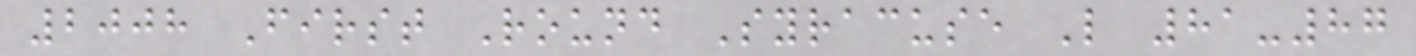2008 First Round Syracuse L 81-87
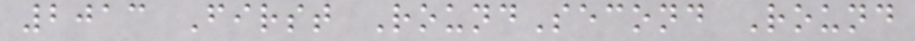2013 First RoundSecond Round
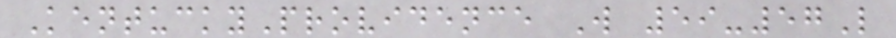KentuckyProvidence W 59-57L
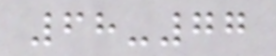68-77
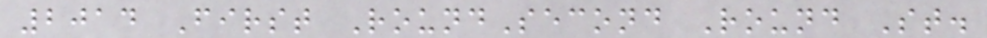2014 First RoundSecond Round St.
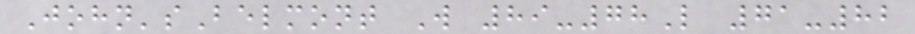John'sBelmont W 89-78L 71-82
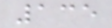135
